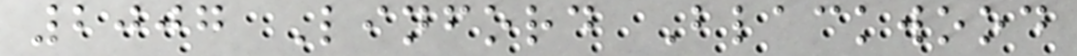2007 Linford Blackwood
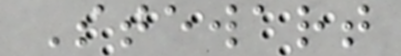Stewart
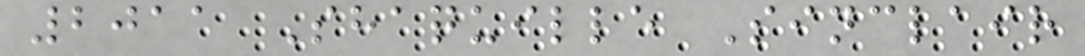2011 Shaquille Sinclair
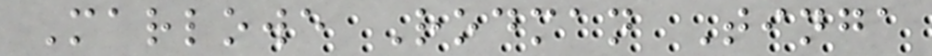Marlowe Rodman Tinga
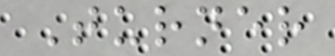Turner
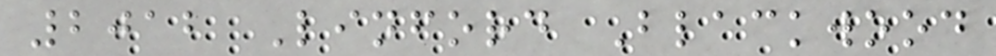2012 Linford Blackwood
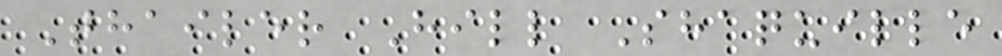Thailer Hill Shaquille
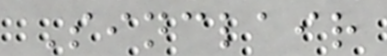Sinclair
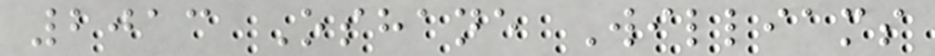2013 Oshane Williams
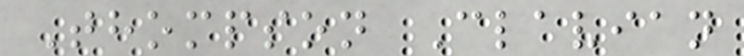Thompson Clavian
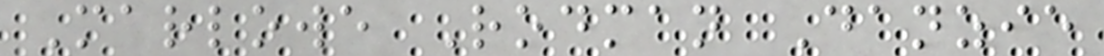Marlowe Rodman Danzie
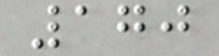170
